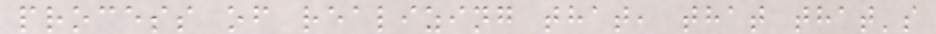process of realizing that, that that's
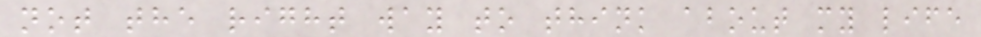not the right way to think about my life
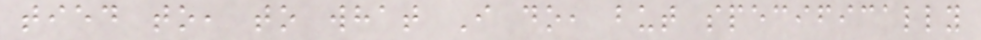tied to, to what I do, but specifically
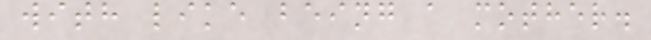with like being a mother.
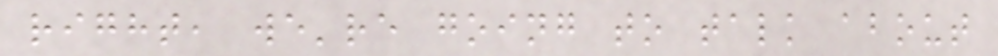right, we're going to talk about
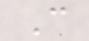C
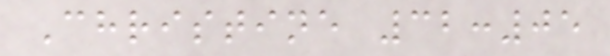Christine 32:05
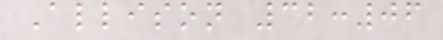Allison 32:06
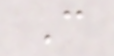C
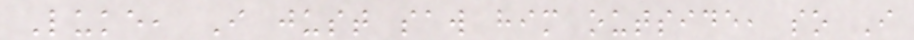Luke, I just saw him outside, so I
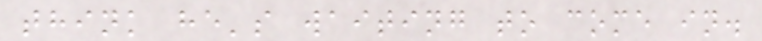think he's waiting to come in.
